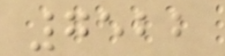7522
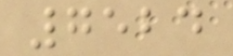7524
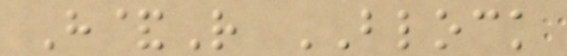H&R BLOCK
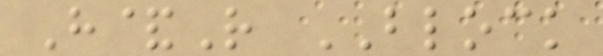H&R BLOCK
